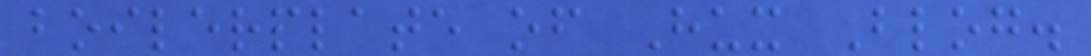boilerplate of Hux Blog.
